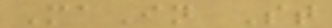MaIn St
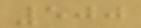500
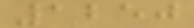1250
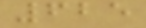625
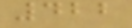422
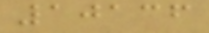10136
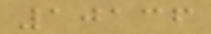10136
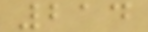214
